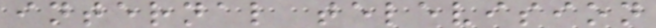internal television
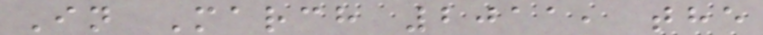In March 2011, the
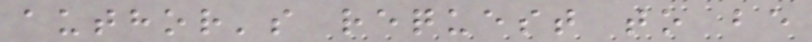author's request to be
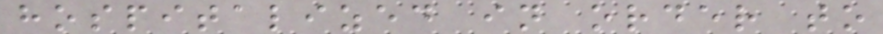hospitalized in order to
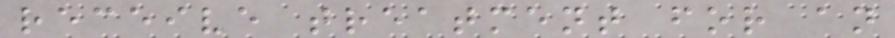receive treatment for an
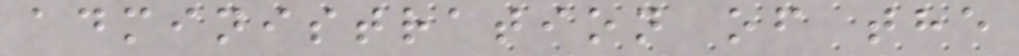administration of the
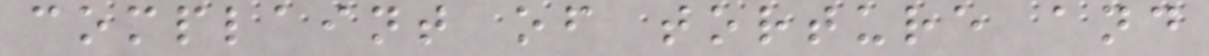complaint of torture and
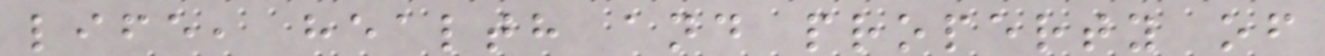life, health and property of
